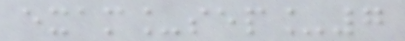exam_sep_7
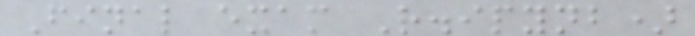Final exam R.ipynb)
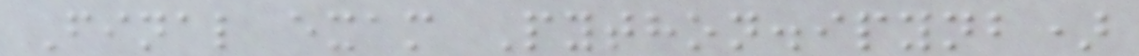Final exam Python.ipynb)
